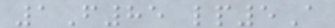1F85 lp5A
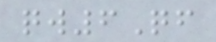qw6Qf
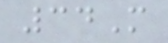34M
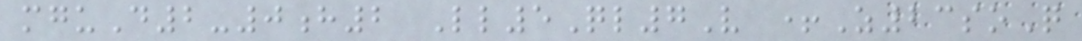mguD2-0h2 Ll5Ql7V +Z23soQ
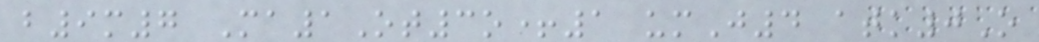b9m7 Ma1Ot3o+1 umJ4 atk0O
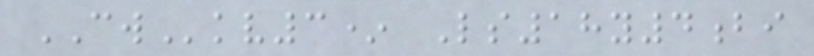CWkv3* Ls18y4bi
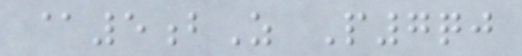@5bZ P7qj
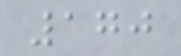170
